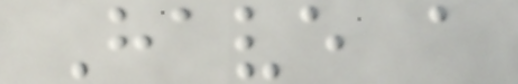Have a
